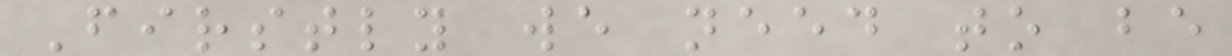Firstly we need to be
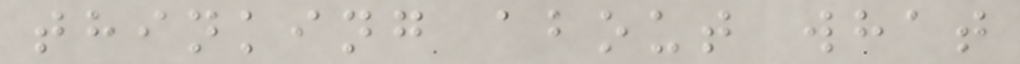thinking about what
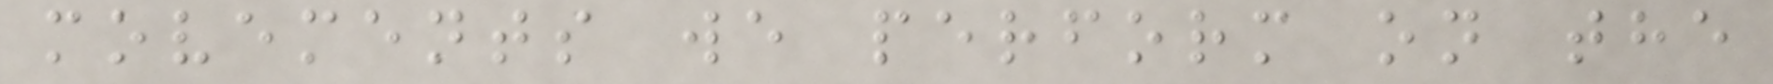movements we perform on the
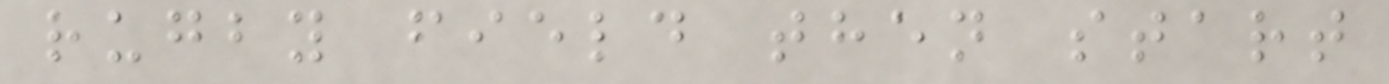rugby field then start
